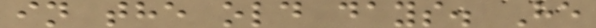in the old days. He
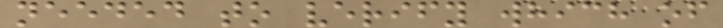needed to verify which of
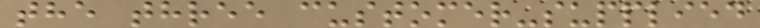the three customer-supplied
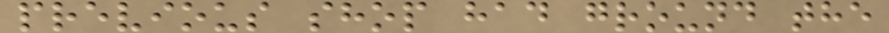previous shop had ground the
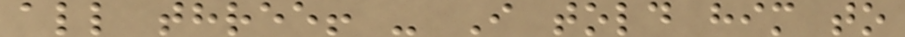all three! - I told him to
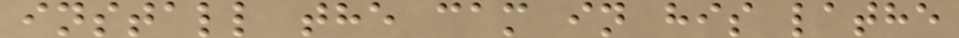install the cam in his lathe
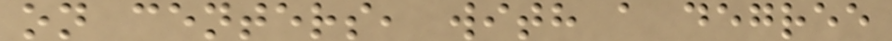on centers, with a degree
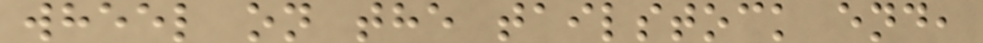wheel on the tailstock end,
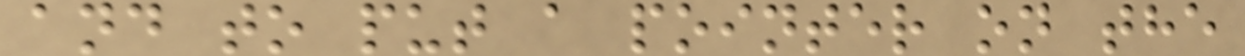and to put a pointer on the
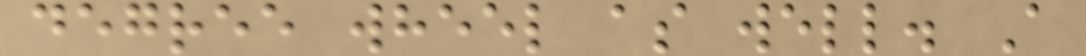degree wheel as well. A
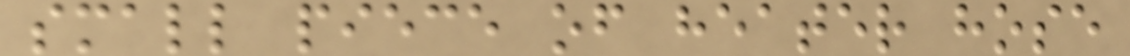small piece of heater hose
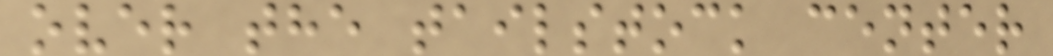over the tailstock center
